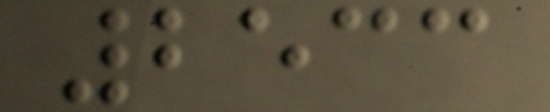2533
